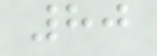80
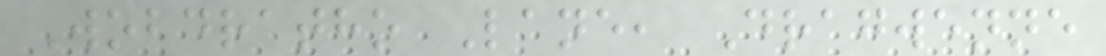Wobdratho Lane, Dragwenne
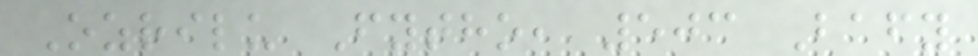Ozrilu Fytho, 503 Bafy
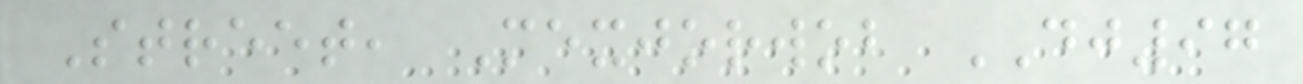Street, Mexjorwob DJ97
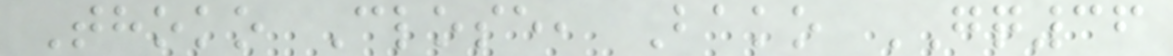Thoko Close, Bako GQ36
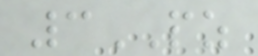3PZ
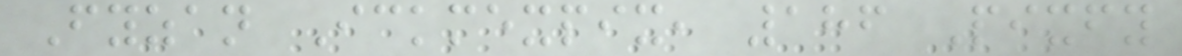Fyzan Ickmexpix, 186 Pixfy
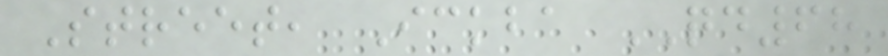Street, Ickba QD68
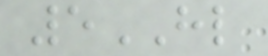5HL
